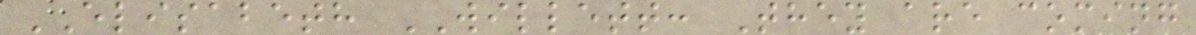ELISABETH WILLETT: They are coming
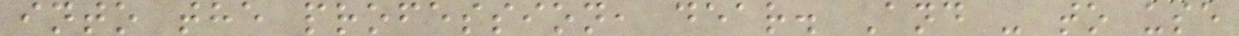into the profession, dear. And - to use
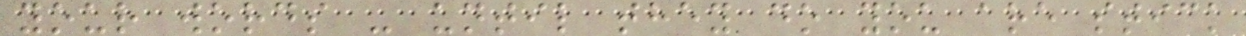your words - until they do you are stick
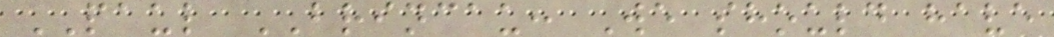PAUL BRINCAU: We should have
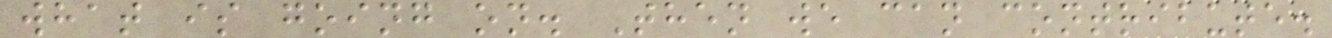what is going on. Then we can contribute.
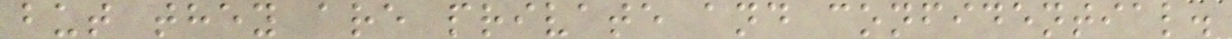but they are private and confidential.
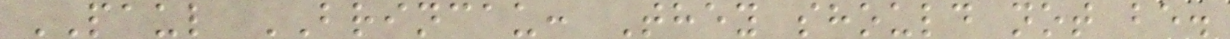PAUL BRINCAU: They should not be.
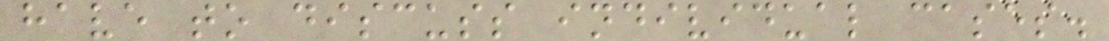have to discuss individual cases.
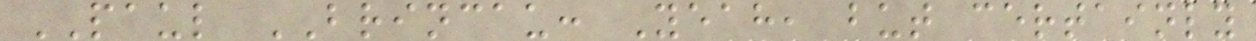PAUL BRINCAU: Yeah, but certainly
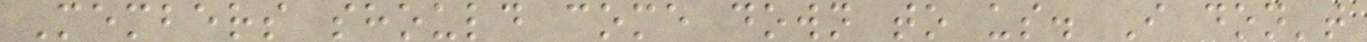Members should come down to us. I don't
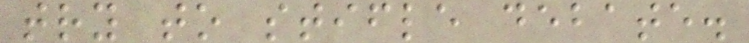try to stifle debate.
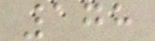178
